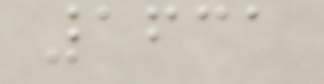1631
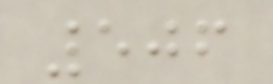506
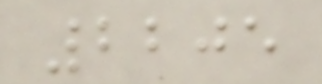2205
